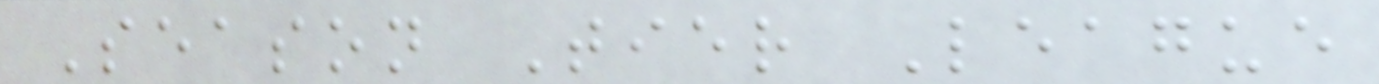Season Tier League
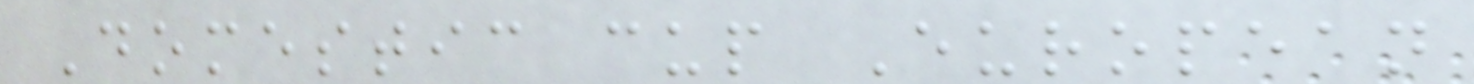Domestic cup European
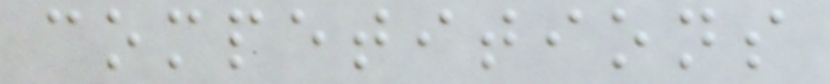competitions
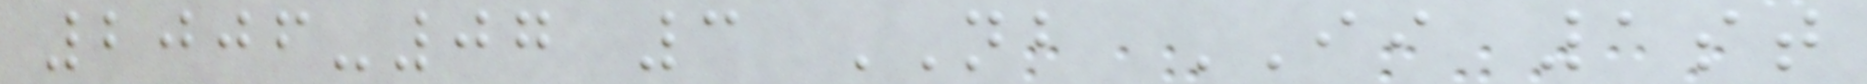2006-07 3 NB II 1st
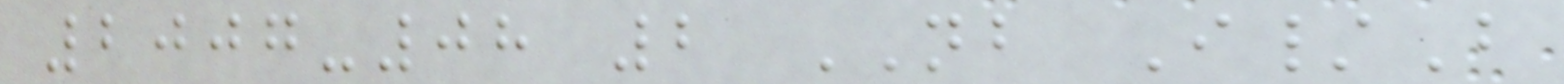2007-08 2 NB I/B
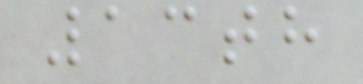13th
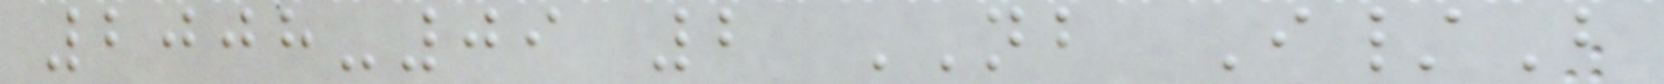2008-09 2 NB I/B
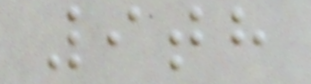9th
